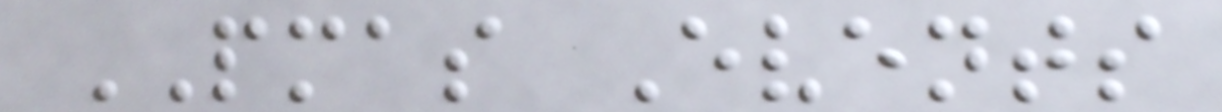PMAS Events
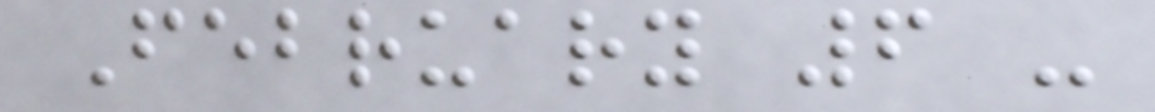February 6 -
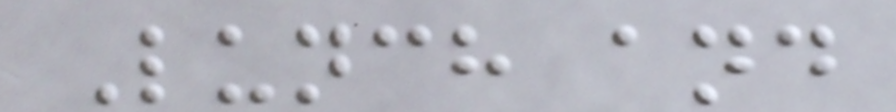Lunch and
